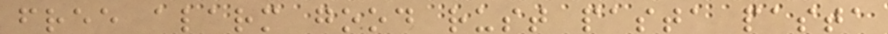free alarm good rust pasta pasta
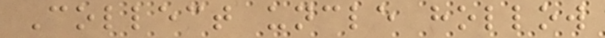Collect uncle hollow
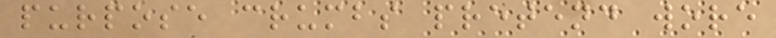purpose crumbs pretend wore
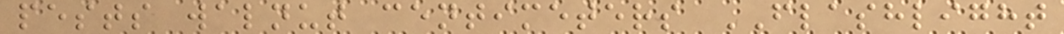pests walnut centimeters FLASHLIGHT
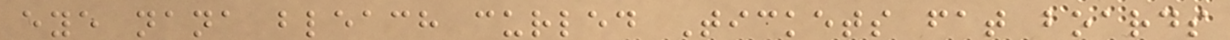eye nana bleach curled Tickets fat boards
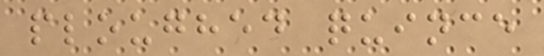ploughed quince
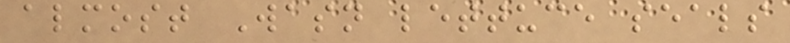almost Wasn lettuce seals
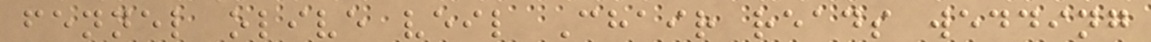fennel olive veil Chair reads wedding
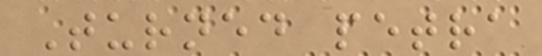Turned petra
